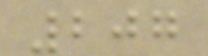207
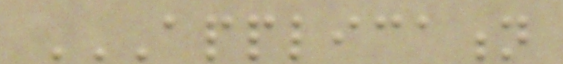APPLICATION
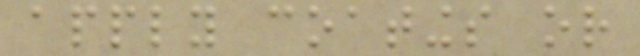apply coatings or
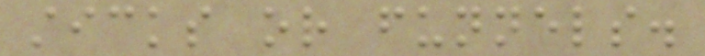sticks or funnels.
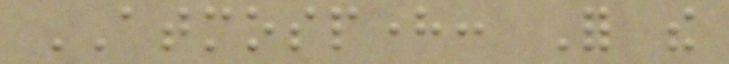ATMOSPHERE: For the
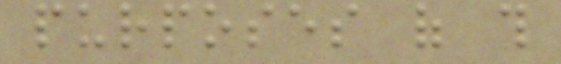purposes of this
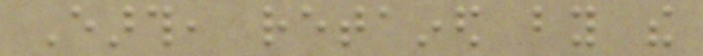Earth, retained by the
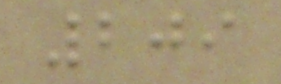209
